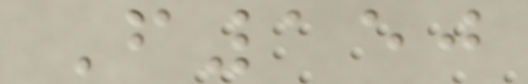F150
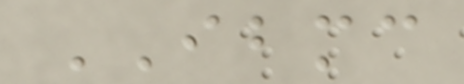IBMC
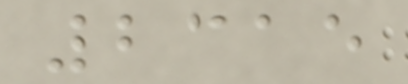2315
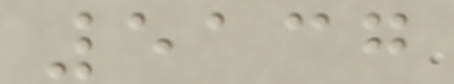5137
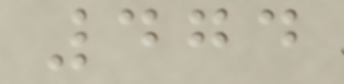474
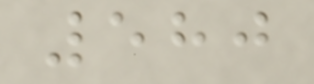580
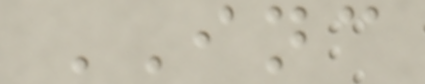INC
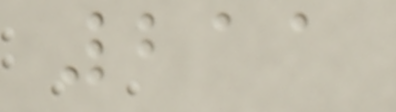211
